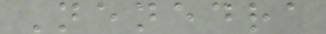Nenedra
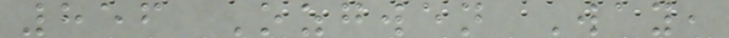856 Ozgwen Way,
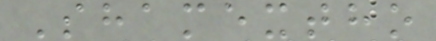Shamextho
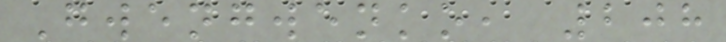Gwengwenko, 208
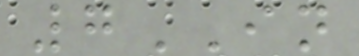7IN
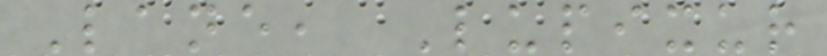Lane, Lupixur
